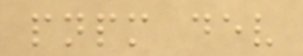pnpm dev
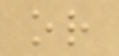or
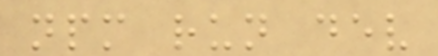npm run dev
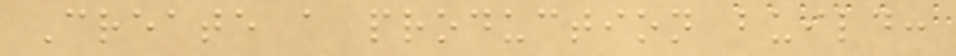Create a production build:
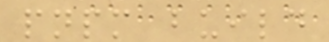pnpm build
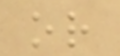or
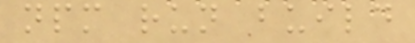npm run build
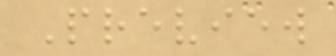Preview
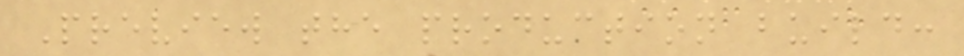Preview the production build:
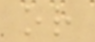or
